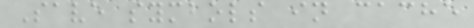Save symbols in cache
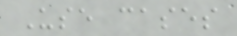Use cases
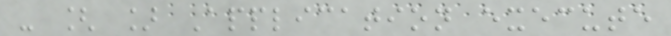- [ ] Application execute
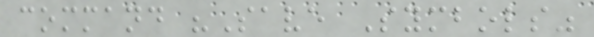command "Save Symbols"
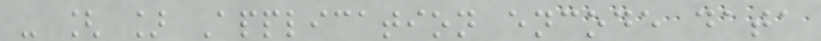- [ ] Application encode data
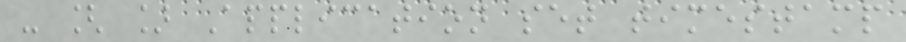- [ ] Application set timestamp
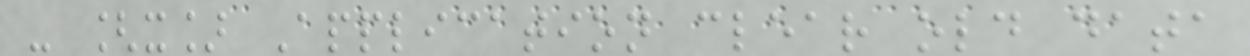- [x] Application clear old data
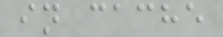in cache
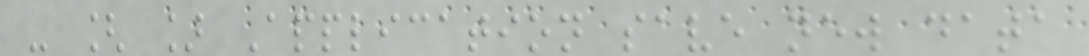- [ ] Application save new data
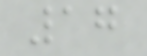17
